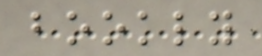bookly
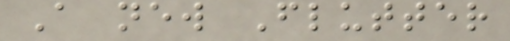A new Flutter
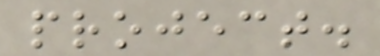project.
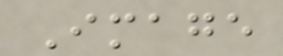Image
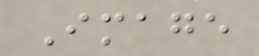Image
